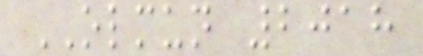OLMUN 2018
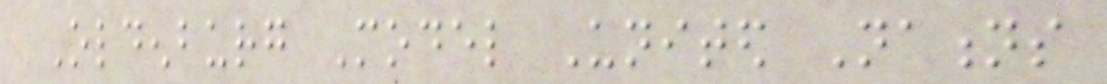Oldenburg Model United Nations
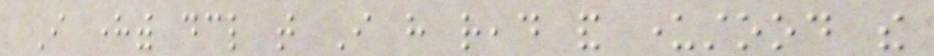I herewith declare that I have read and understood the
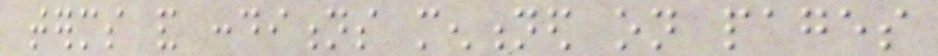terms and conditions mentioned on pages
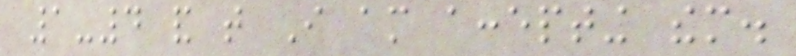1-4 and that I am accepting them.
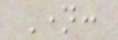Name:
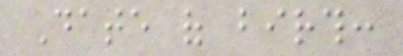Date of birth:
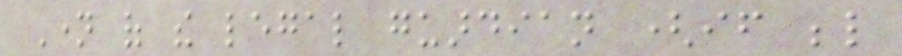Name of the legal guardian (if below
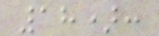18):
